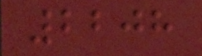2208
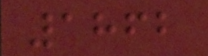1862
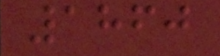1860
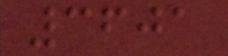3601
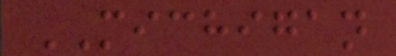MICHIGAN
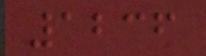1236
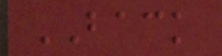BACK
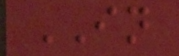IN
